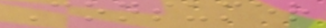Consumer
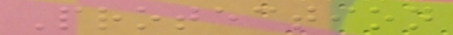Protection
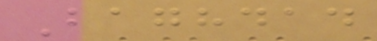Baghdad
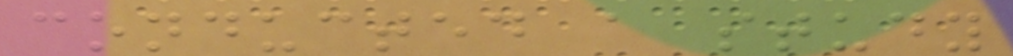conducted a study
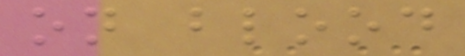on blood
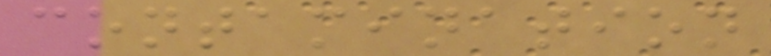contamination
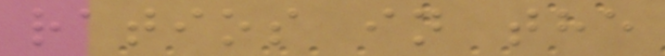ratios in the
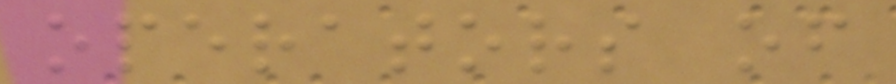operators of
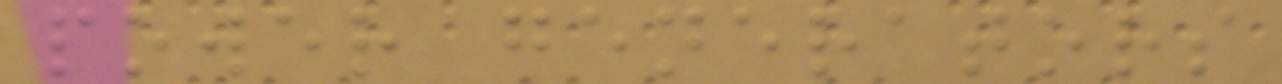power generators
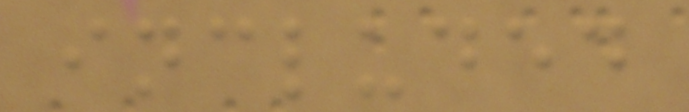included
